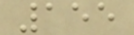155
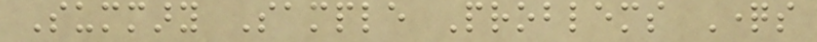Summary Sample Problems Questions
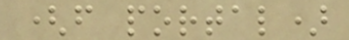(from portal)
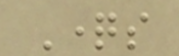Questions
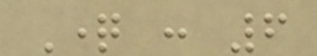Question : 6
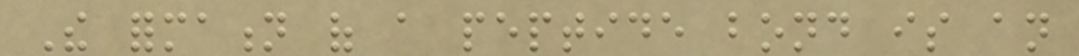The formation of a peptide bond is an
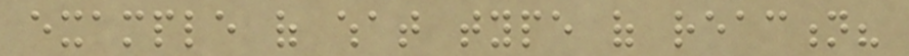example of what type of reaction?
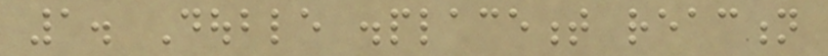1. Double displacement reaction
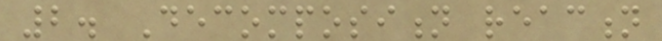2. Decomposition reaction
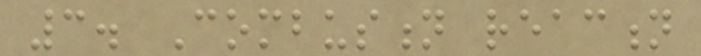3. Combustion reaction
